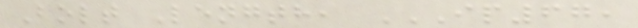Bolt Length, IP67,
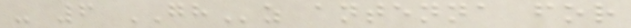- 6 GHz antenna for
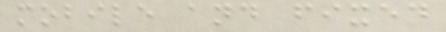mobile and fixed
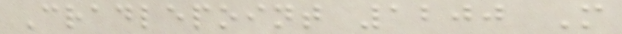Cradlepoint 1200 M
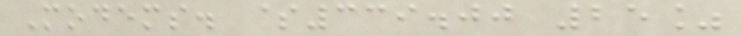Modems. $339.00 25%
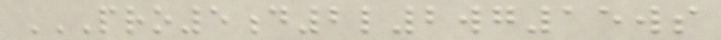PRO5D2L2WG15WS
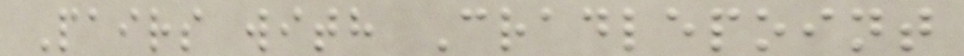Pairs with Cradlepoint
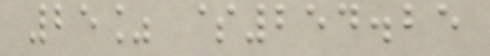25% $254.25
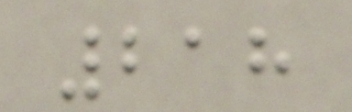218
